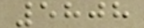5808
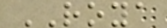ROYA
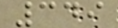349
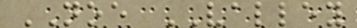NOE VALLEY
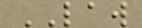LAW
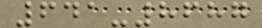641-8687
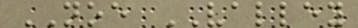NOE VALLEY
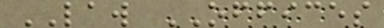LAW OFFICES
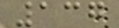137
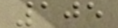105
